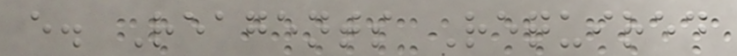e. Reagents Required
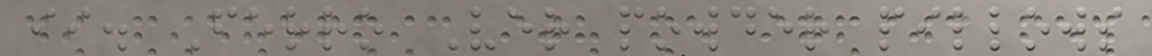ii. Ferro Ver powder pillows
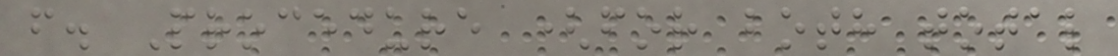f. Procedure (for both total
